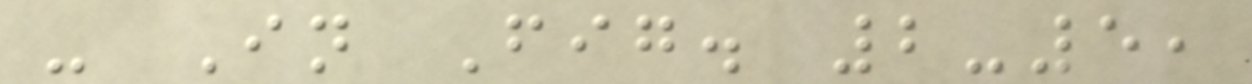- In Fig. 2-5,
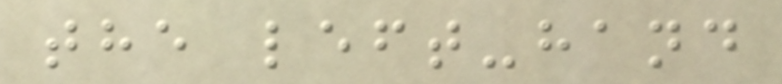the left-hand
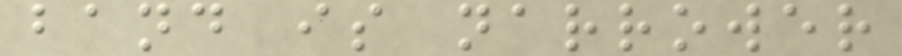band is narrower
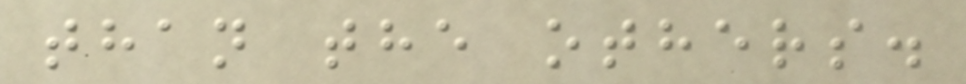than the others.
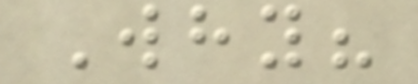Why?
